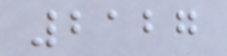2127
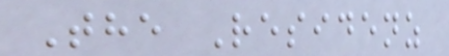The Residenz
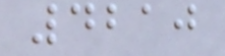4210
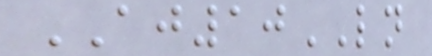AJ10LN
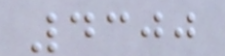4300
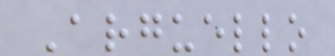Arguello
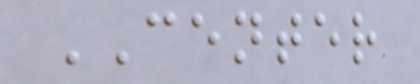CENTER
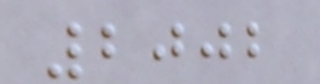2002
